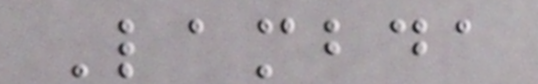Lambda
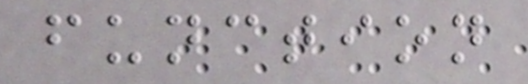function
